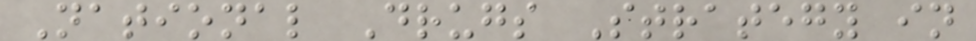National Drugs Strategy in
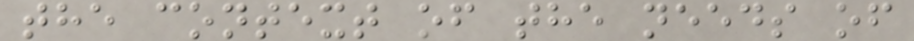the context of the needs of
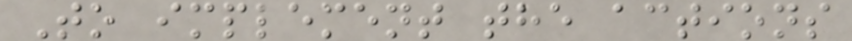To implement the actions
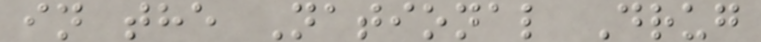in the National Drug
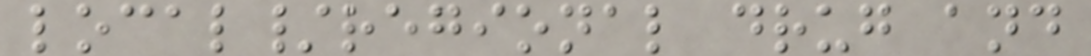local/regional drug and
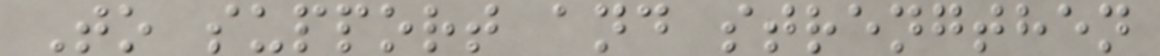To support and strengthen
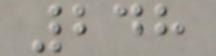248
